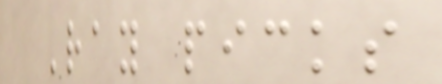Ray picks
